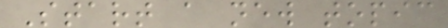Start a new topic
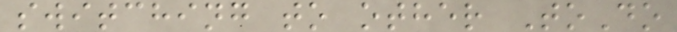switching to other ToDo
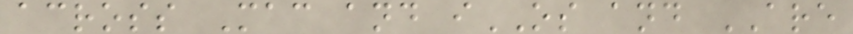across Mac and iOS and ARE
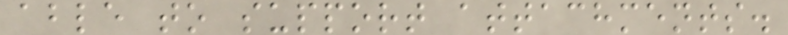able to support attachments.
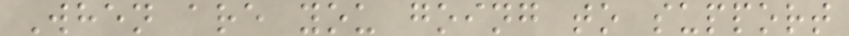When are you going to support
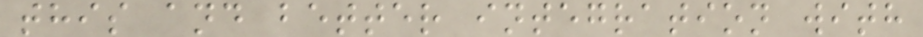this and better integration with
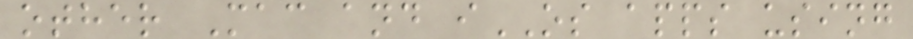other Mac and iOS apps using
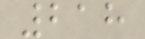218
